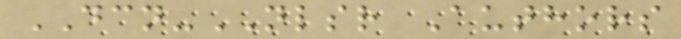DCN-NLSR Authors
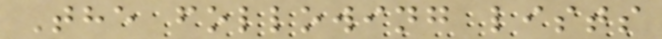The following lists
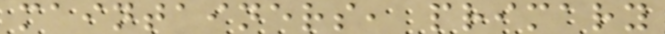maintainers, primary
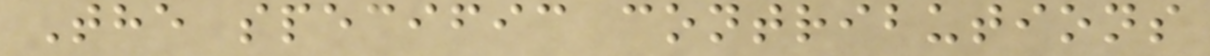The specific contributions
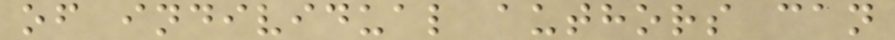of individual authors can
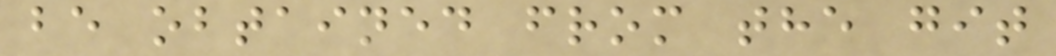be obtained from the git
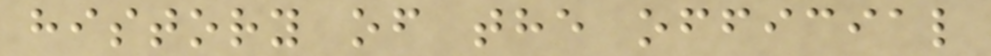history of the official
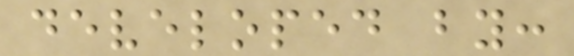developed by:
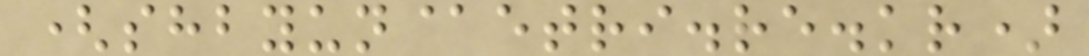(shbyun@etri.re.kr)
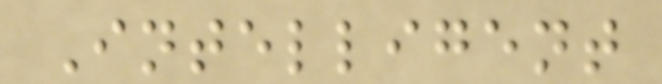Intelligent
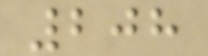208
